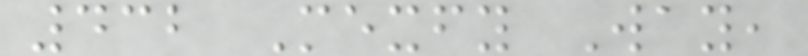432 Mexfy Way,
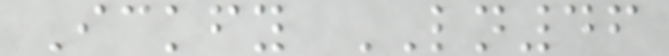Ickfy LN46
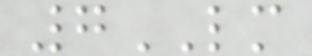7LM
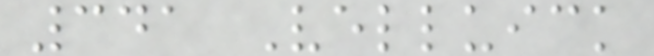341 Velluick
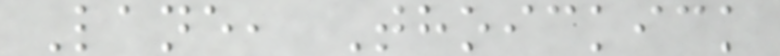Lane, Thoickick
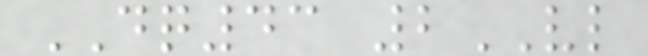DQ43 2VL
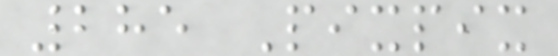285 Pixpix
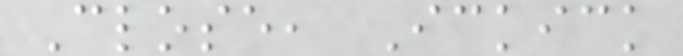Close, Ickick
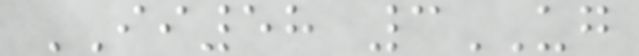II58 3UG
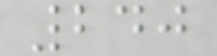240
